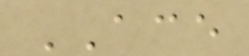ACE
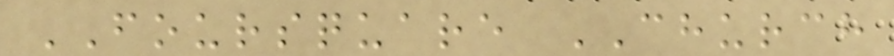FOURSQUARE CHURCH
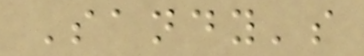Sandy's
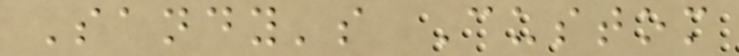Sandy's Custom
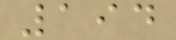194
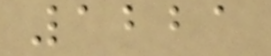1221
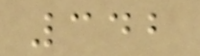342
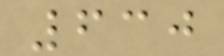630
